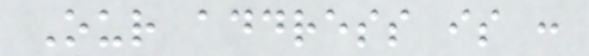Our address is :
